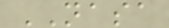NASA
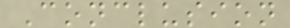Conclusion
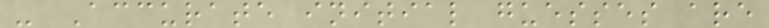- Accurate initial guesses are
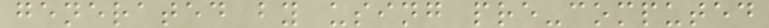generated by using pre-computed
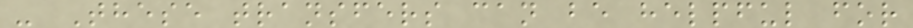- These transfers can be helpful for
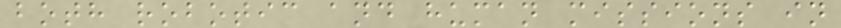both robotic and human missions in
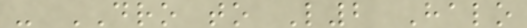- DRO to L2 Halo
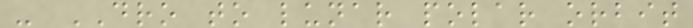- DRO to lunar polar orbit
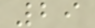29
